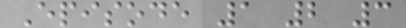Episode 1 2 3
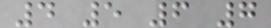4 5 6 7
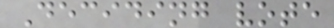Deciding vote
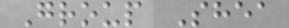Group Shea
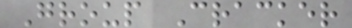Group Cracker
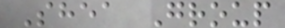Shea Group
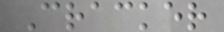Cracker
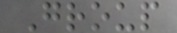Group
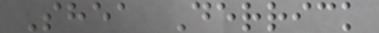Shea Derrick
